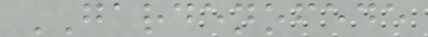GARDENOFEDE
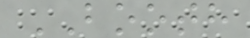BOOTH
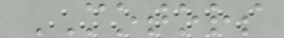MOTORS
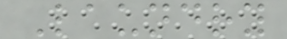Laundry
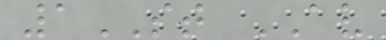1ST AV
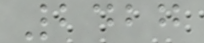2427
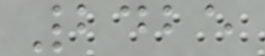2425
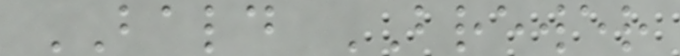BALD BREWER
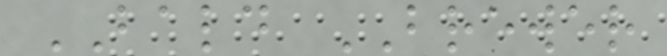BALD BREWER
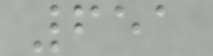651
